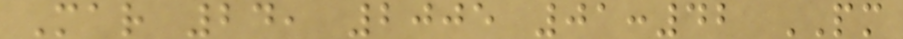Mar 24, 2005 01:42 PM
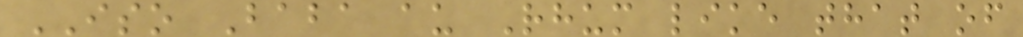ISO Baba au Rhum like that of
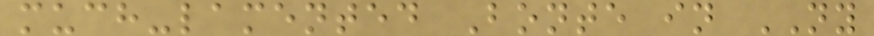much-lamented Bonte in NY
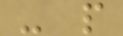- p
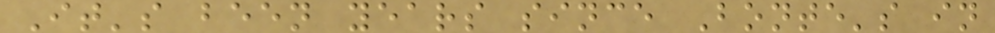It's been years since Bonte's in
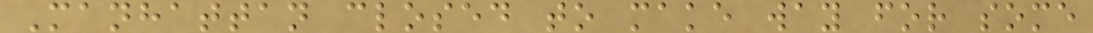Manhattan closed to make way for some
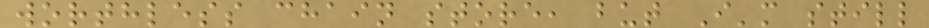worthless chain store, but I'm still
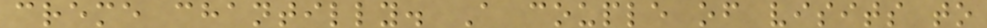creme chantilly. A couple of visits to
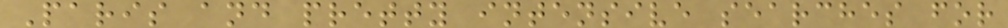Paris and pretty intensive searches for
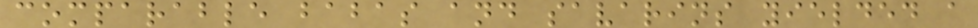comparable babas and savarins yielded a
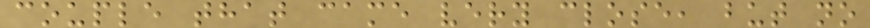couple that came very close, but no
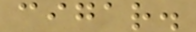cigar.
